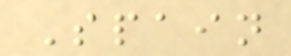Spain
